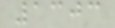1303
